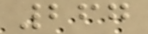267
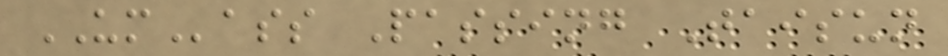UMass Passing Taisun
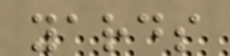yards
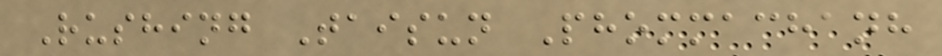Rushing Taisun Phommachanh
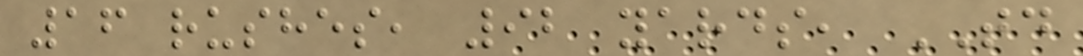16 rushes, 92 yards, TD
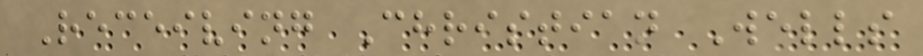Receiving Christian Wells
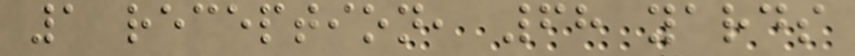1 reception, 68 yards
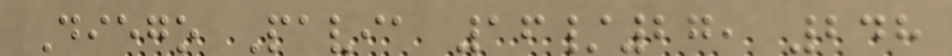Diego Pavia 16/27, 248
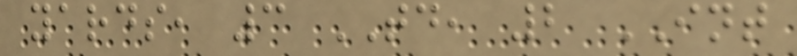yards, 3 TD, 2 INT
